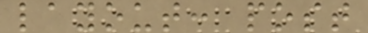layout: post
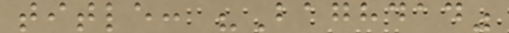title: "Baghdad"
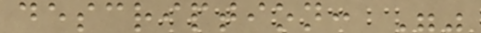description: ""
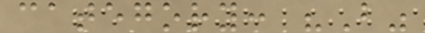category: "B"
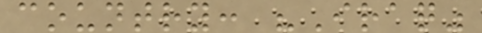country: "Iraq"
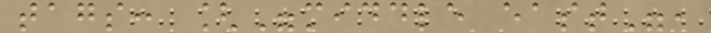tags: ["middle east",
